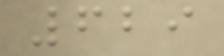629
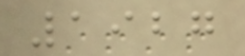1927
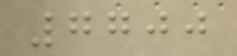7700
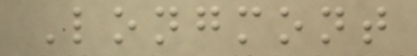Longmont
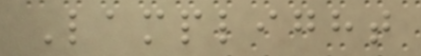Lamplight
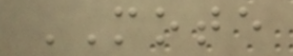MOTE
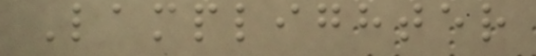Lamplighter
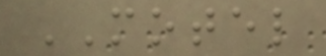MOTEL
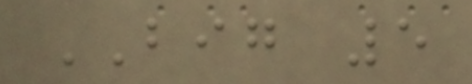BIG 5
